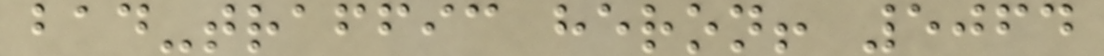bad-traffic heron! 5064
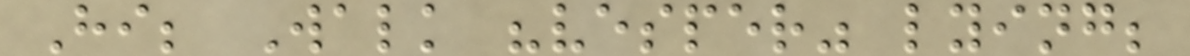Hi; Walk "vesper" lying;
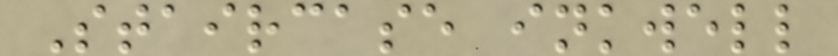Staircase inkwell
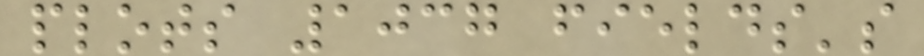plots 1037 fields's
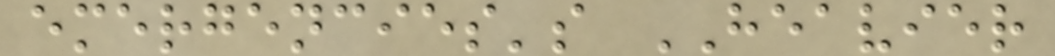emergencies's HEAVIER
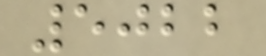5022
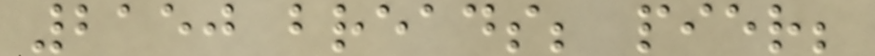2150 breads; pier;
